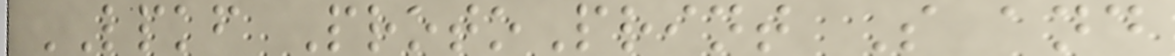LPKF ProtoPrint S and
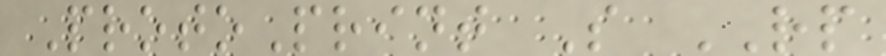ProtoPrint S RP
